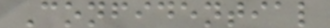Confidential
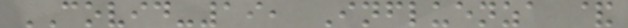COVID-19, Influenza &
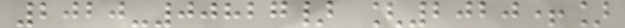2020-00827} [2020+]
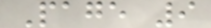Page 9
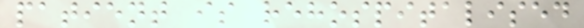patient is rehospitalised
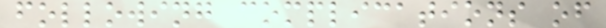following complications of
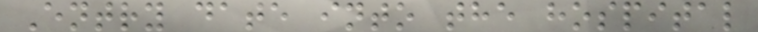Entry date into the hospital
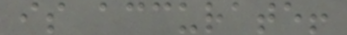is accurate!
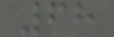68
